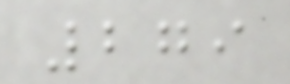279
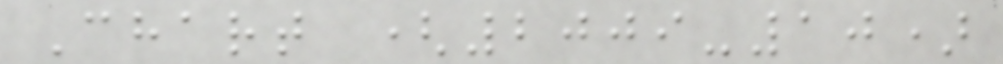Chart (2009-10)
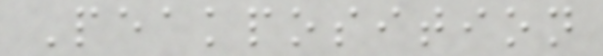Peakposition
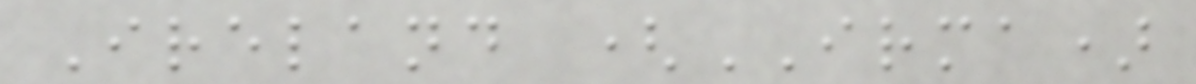Ireland (IRMA)
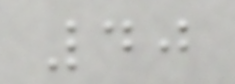40
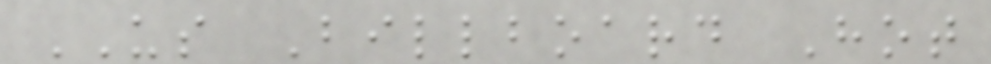US Billboard Hot
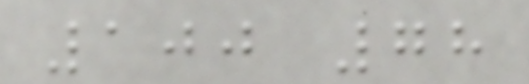100 78
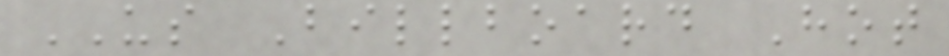US Billboard Hot
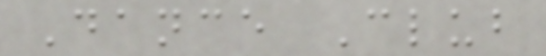Dance Club
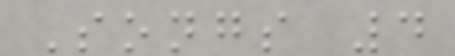Songs 4
